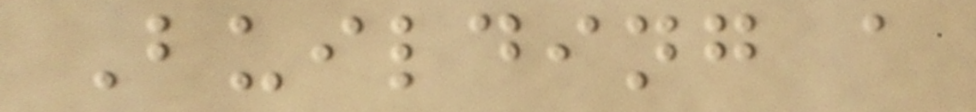Building a
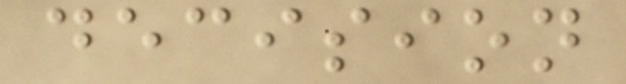decision
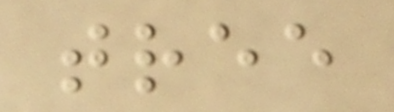tree
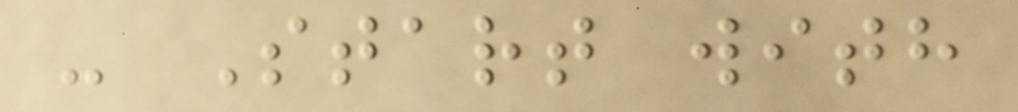- Start with
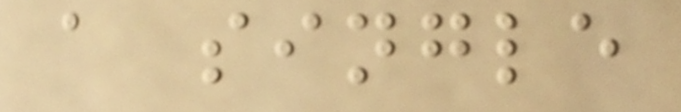a single
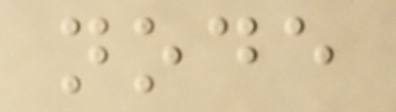node
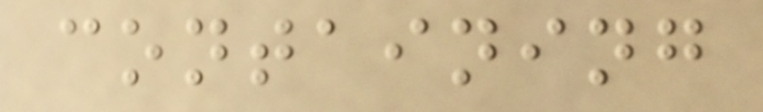containing
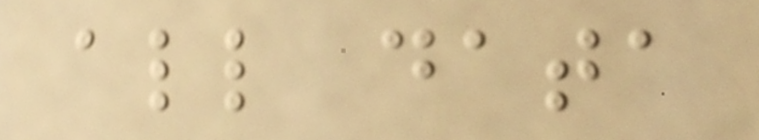all data
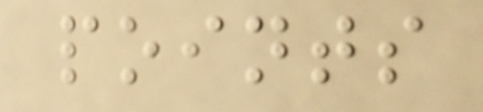points
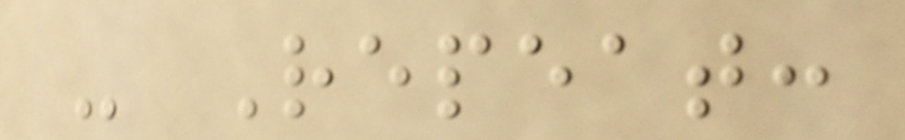- Repeat:
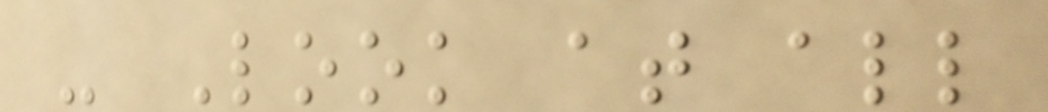- Look at all
